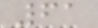61
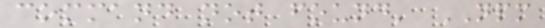command not found' NPM
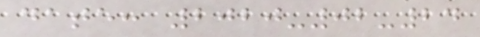date: 2020-02-24
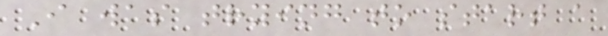I was trying to start a
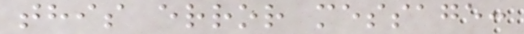this error message:
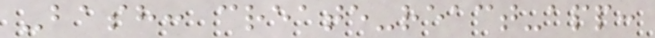-bash: create-react-app:
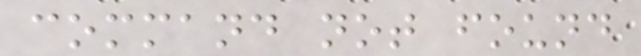command not found
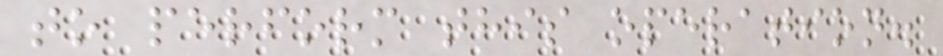to perform this operation.
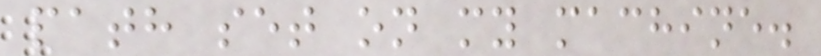path set on my machine.
